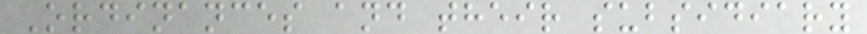Ordinances and their subsidiary
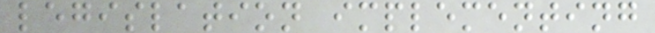legislation implementing
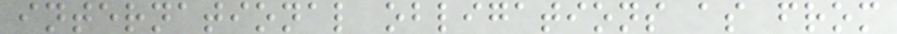international obligations as from
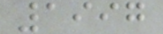1997
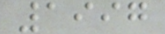1997
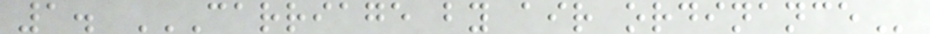1. CARRIAGE BY AIR ORDINANCE
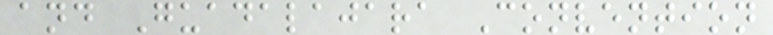and Guadalajara Convention
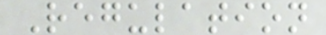Regulation
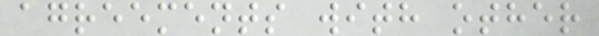agreements with other
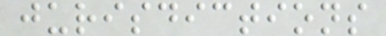jurisdictions
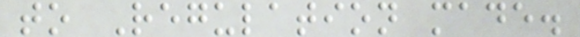to Regulation made.
